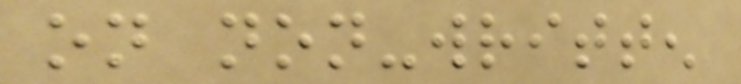on non-written
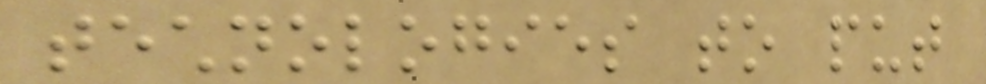technologies to put
